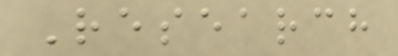Research
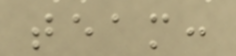team:
